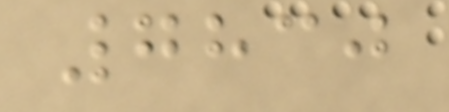7830
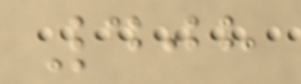408
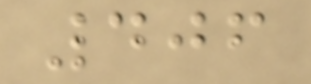406
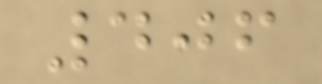406
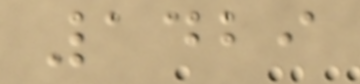1429
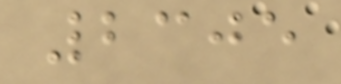2305
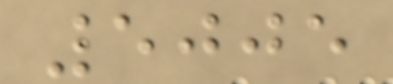5005
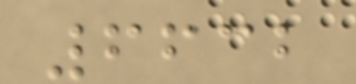6632
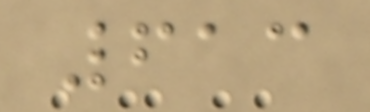613
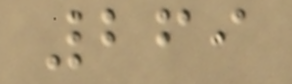269
